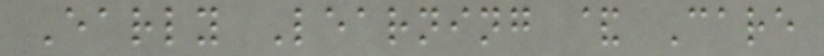Early Learning & Care
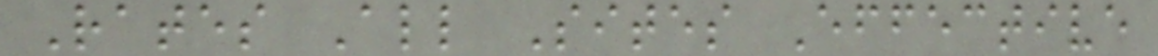Rates All Sites Effective
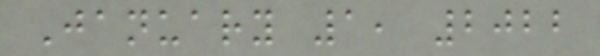January 1, 2022
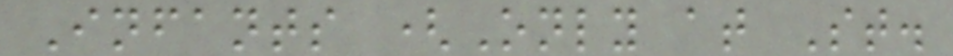Infants (Only at St.
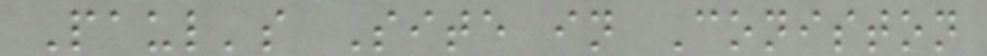Paul's Site in Coniston
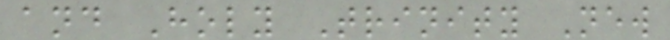and Holy Trinity New
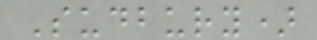Sudbury)
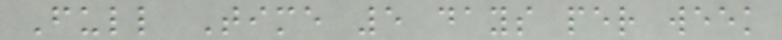Full Time 5 days per week
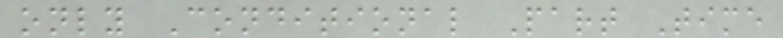only Conditional Part Time
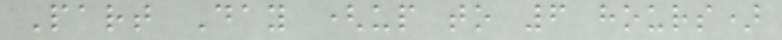Part Day (up to 6 hours)
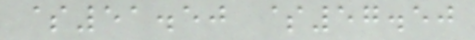$51.50 $57.50
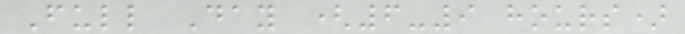Full Day (6-9 hours)
